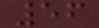56
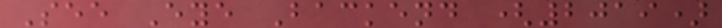See Eye Backend (2019)
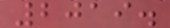2019.
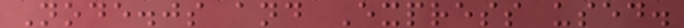Node.js and Express used.
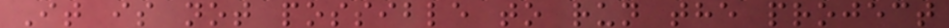It is not possible to run the project
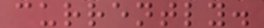currently.
